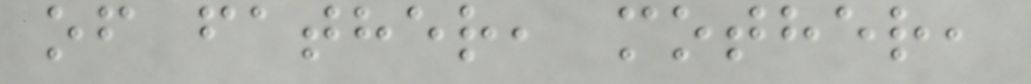of father, mother,
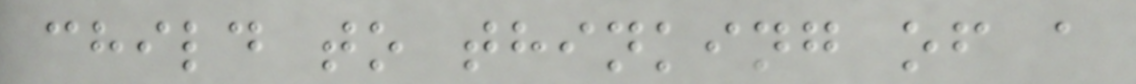child to thinking of a
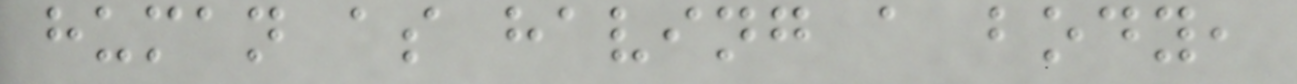human as having a body,
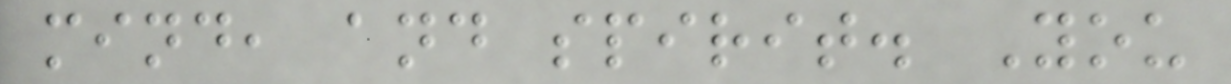mind, and spirit. You
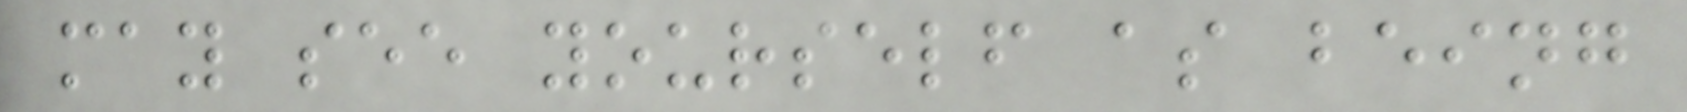may see yourself as being
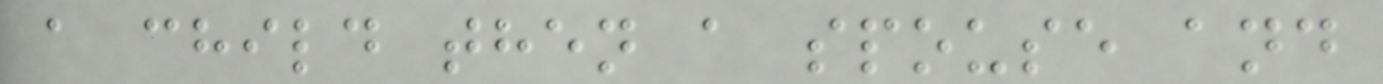a child then a spouse and
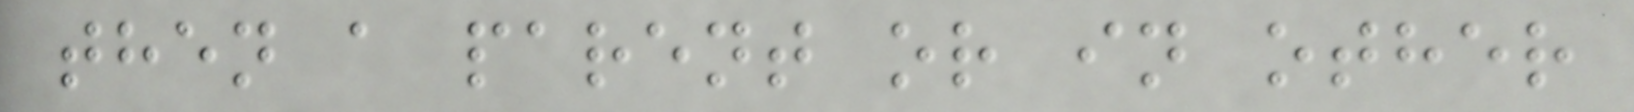then a parent or in other
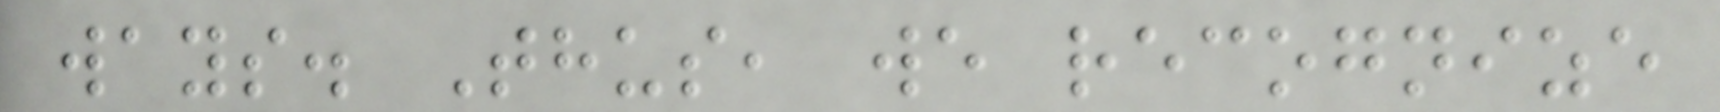ways. Thus, we recognize
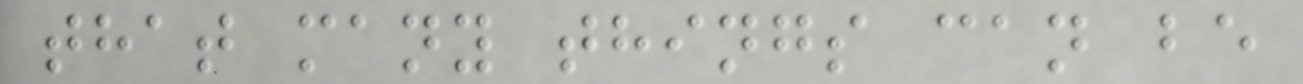that many things can be
